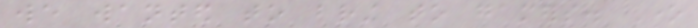we wanted to bring to gamers. One
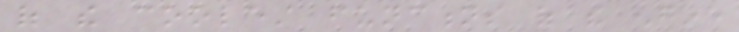of the coolest functions of the engine
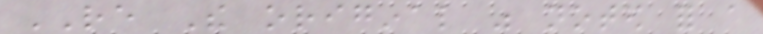RE The original was noted for a
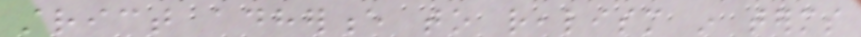strict adherence to realism in terms
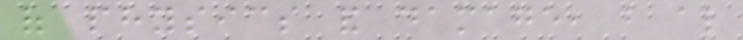of physics and damage, but also
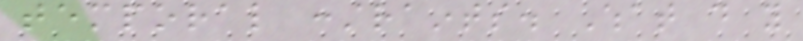temporal constraints. What do you
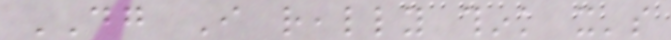DG I really think it's
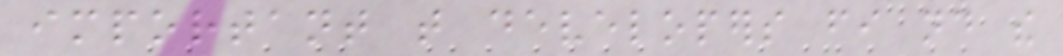important that developers fi nd the
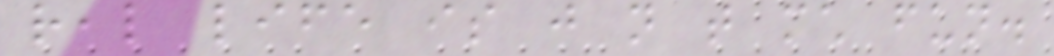real life is just not that much fun.
